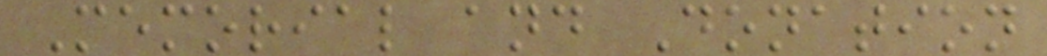Memorial and Donation
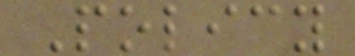Policy
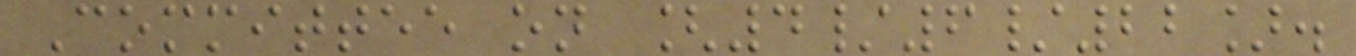Committee on [4/6/22].
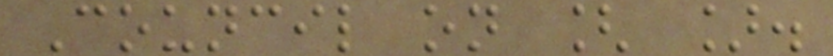Council on [ ].
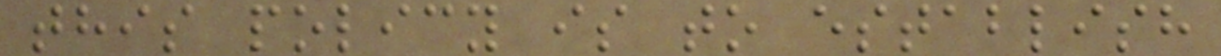this policy is to establish
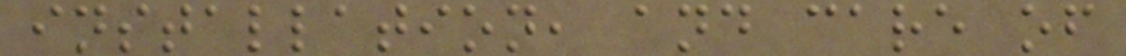installation, and care of
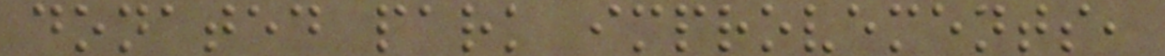donated park improvements,
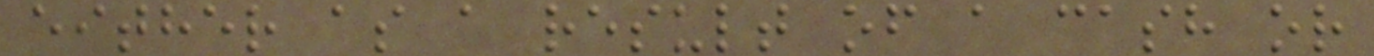either as a result of a cash or
